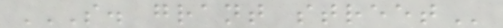S. GRANT STREET
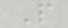P
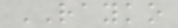RAYKO
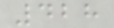428
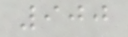900
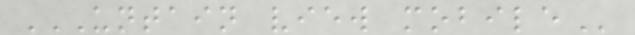UNTAIN VIEW MOBILE
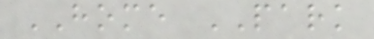HOME PARK
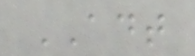ADT
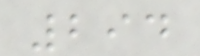294
